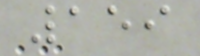159
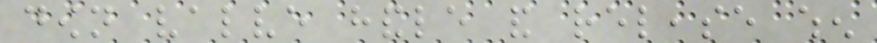down valve handle and release when
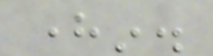herein.
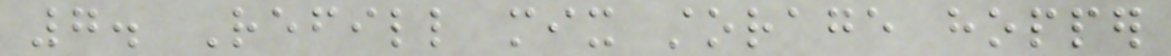7. Refill mix storage hopper
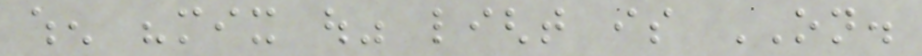when "mix out" light is ON.
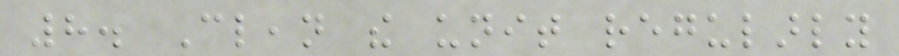8. Clean the unit regularly
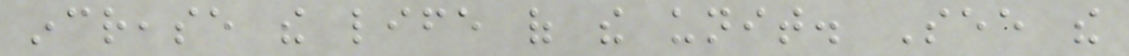increase the life of the unit. See the
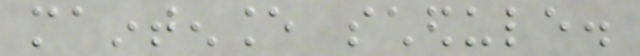maintenance schedule.
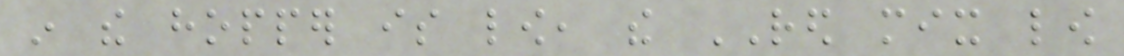in the hopper is low, the RED mix low
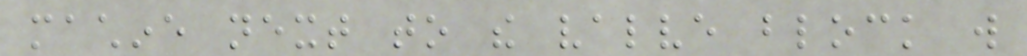machine next to the valve block will
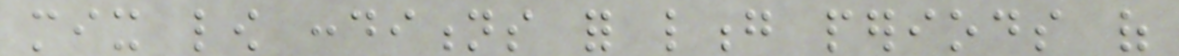mix low conditions for long periods of
